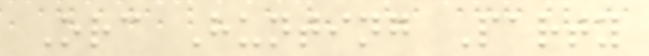Orc Hunting Party
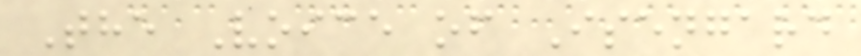The Voice of Isengard
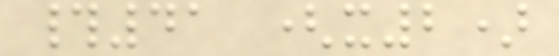#41 (x2)
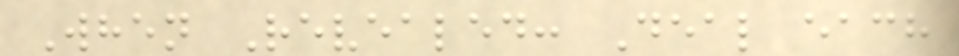When Revealed: Deal each
